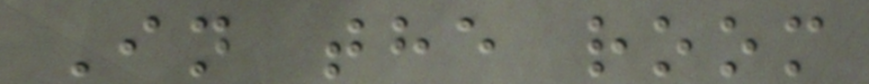In the room
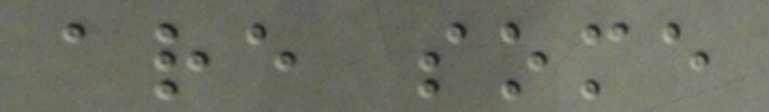are some
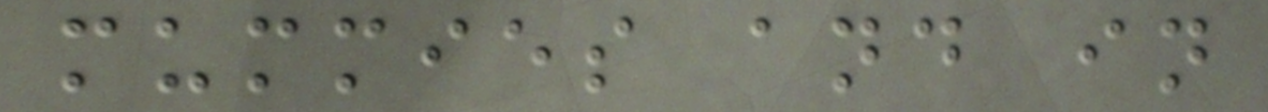mummies and in
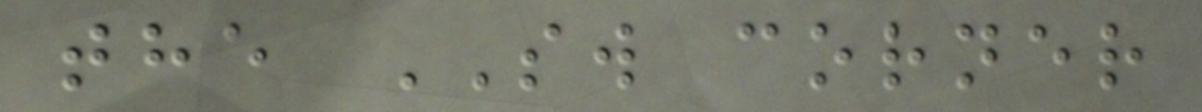the SW corner
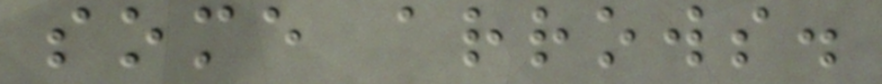some arrows.
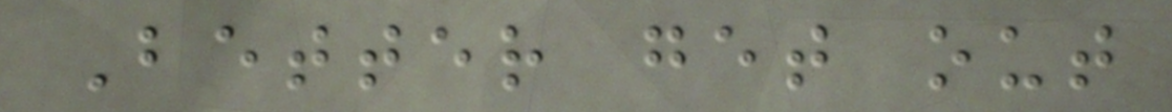Better get out
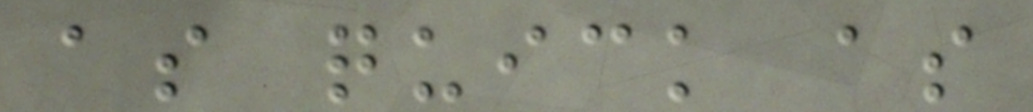as quick as
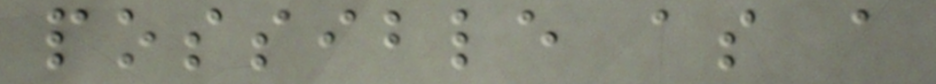possible as a
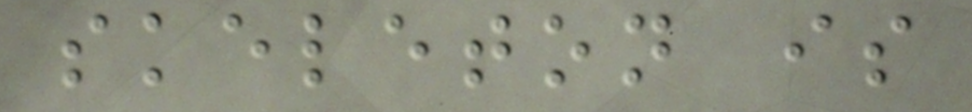skeleton is
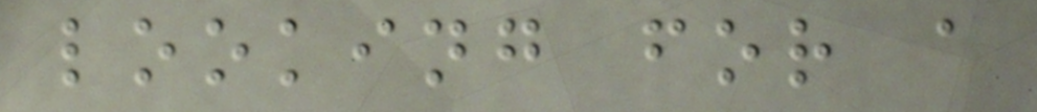looking for a
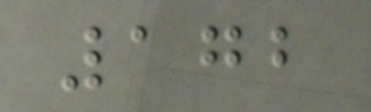172
